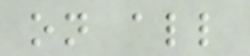on all
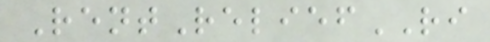RentReliefRI
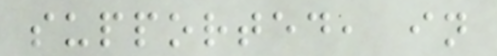supported, in
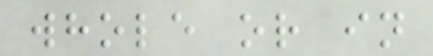whole or in
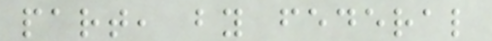part, by federal
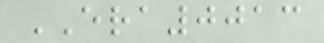ERA0013
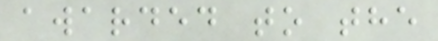awarded to the
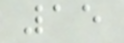15
